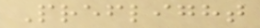Preflight
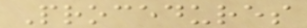Procedures
